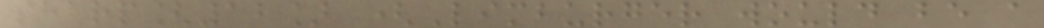sharp[12] (Limburger would be a
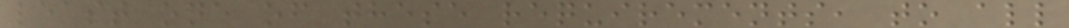least one of these requirements, to all
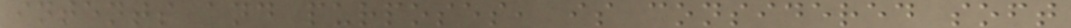intents and purposes, is considered soft
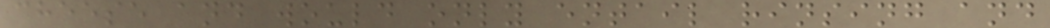cheese and would only entail rinsing and
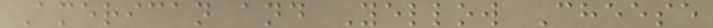American and Yellow Cheese
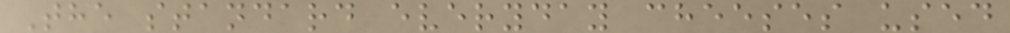The standard everyday cheeses used
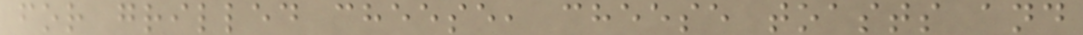for grilled cheese, cheese toasts and
